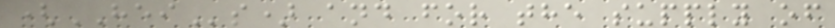(HEIs) and for the supply of
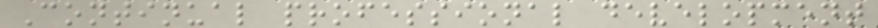Continual professional development
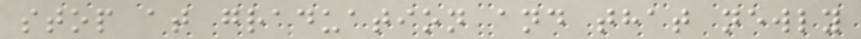stop at graduation and that newly
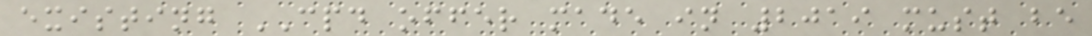existing CPD offer made in 2019 must be
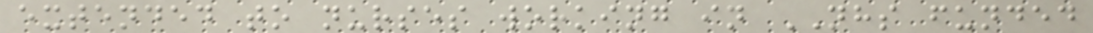extended to nurses working in NHS funded
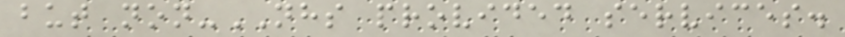but non-NHS provided services.
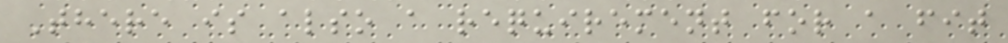There is also a requirement for a fit
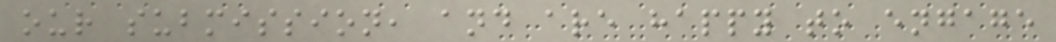our submission, and are happy to engage
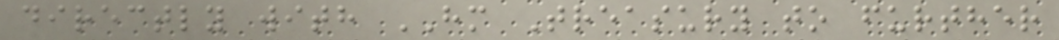directly with HM Treasury to further
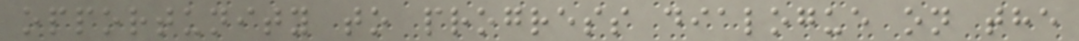opportunity to progress dialogue on the
